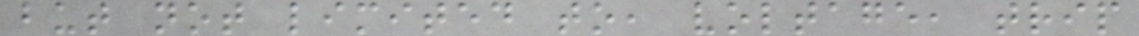but not limited to, voltage, trip
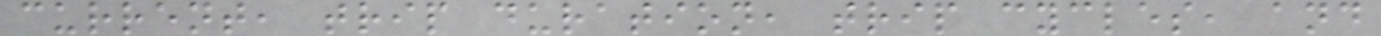current, trip duration, trip cycles, and
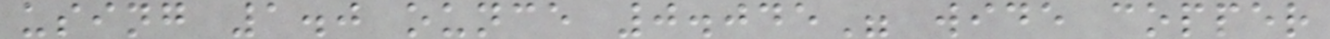using 1.0 ounce 0.045" wide copper
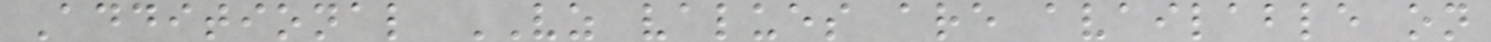Additional VZ values are available on
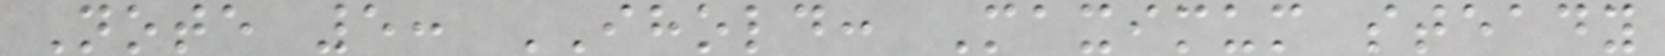Note 5: IHOLD: Maximum steady
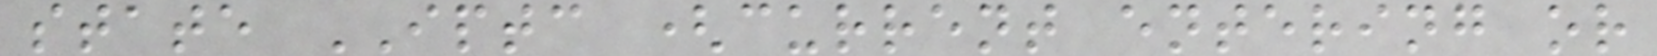state IPTC (current entering or
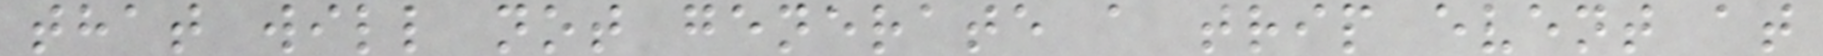that will not generate a trip event at
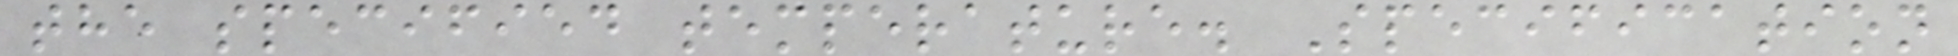the specified temperature. Specification
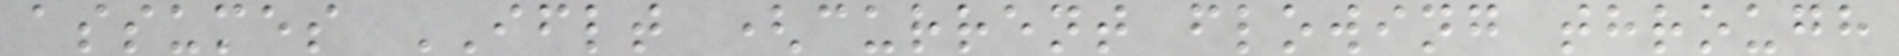assumes IFLT (current flowing through
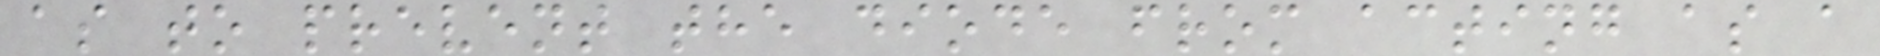as to prevent the diode from acting as a
